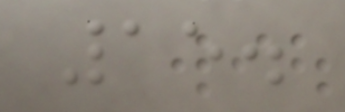15.
